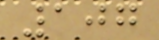107
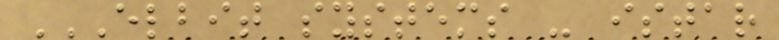ELBIT SYSTEMS - ISTAR
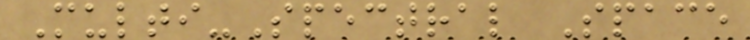Multi-Spectral Space
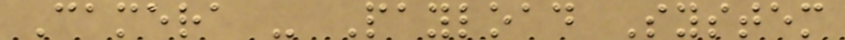Camera - Payload System
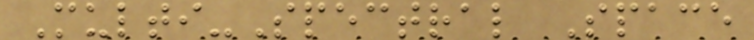Multi-Spectral Space
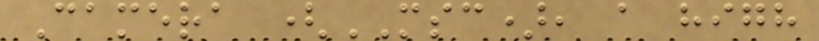Camera (MSC), a high
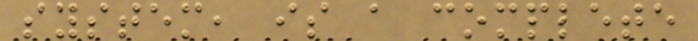system, is a complete
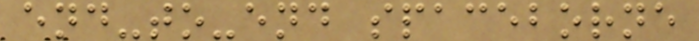end-to-end spaceborne
